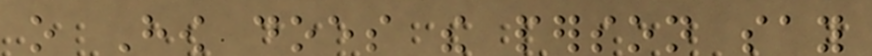o How does the person say
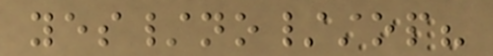yes/no/stop?
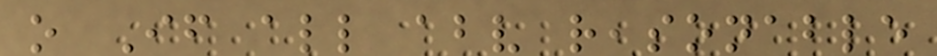o If all above reasonable
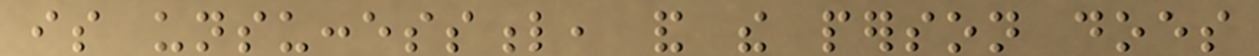is unsuccessful, and the person does
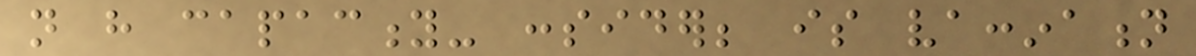not have capacity- consider; is vaccination
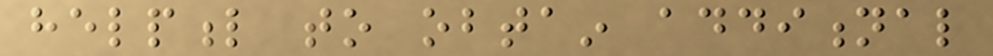helpful to obtain additional
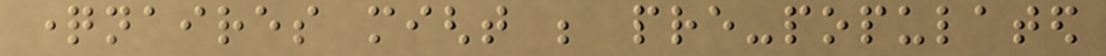questionnaires might be pre-populated
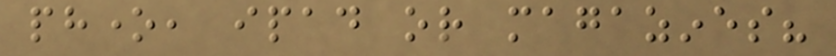phone, ipad or magazines?
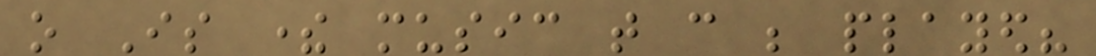o Is there music that can be played?
